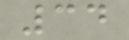34
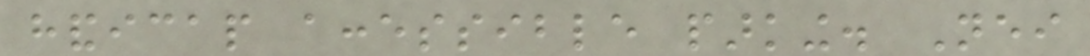handicap accessible parking. Neither
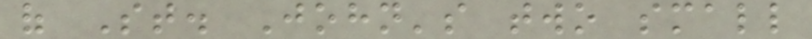of St. John's two small
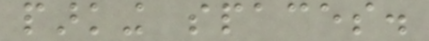parking spaces.
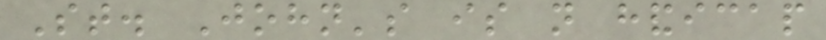St. John's is not handicap
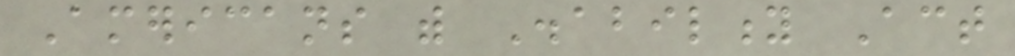Americans with Disability Act
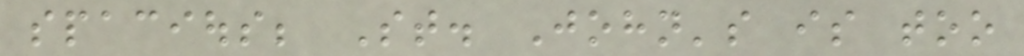spacious; St. John's is too
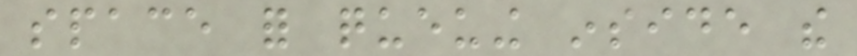space for queuing inside the
